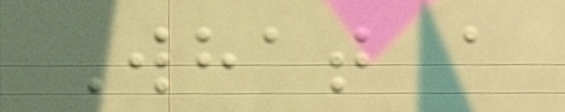What a
